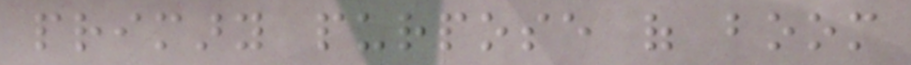primary purpose of boom
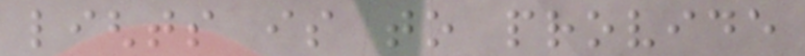lights is to provide
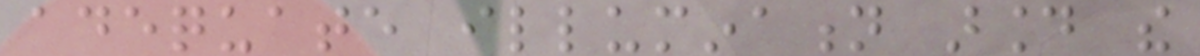adequate illumination around the
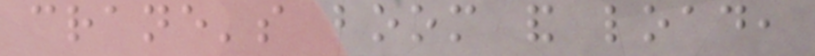crane's boom and load,
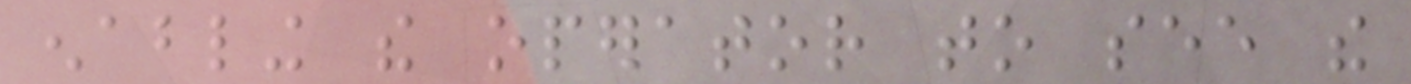enabling the operator to see the
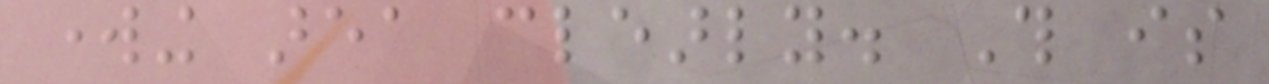working area clearly. This is
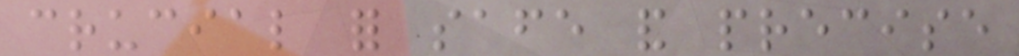crucial for safe and precise
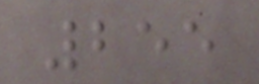255
